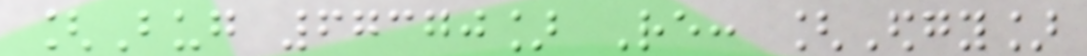[Bug 67370] Re: [Edgy]
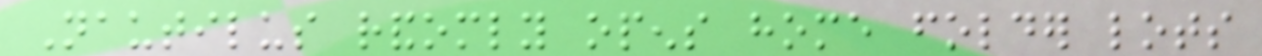Nautilus randomly opens home folder lots
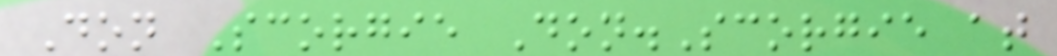Don Scorgie Don.Scorgie at
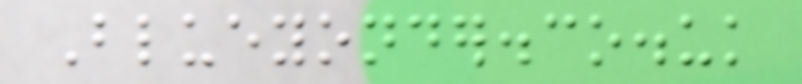Blueyonder.co.uk
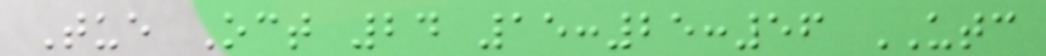Tue Oct 24 15:25:56 UTC
